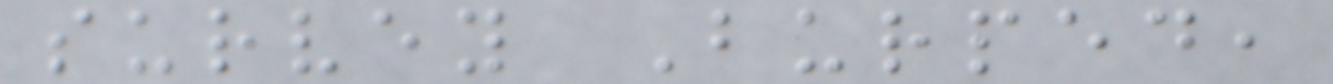survey Burped,
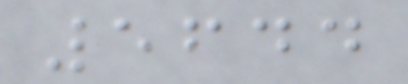5644
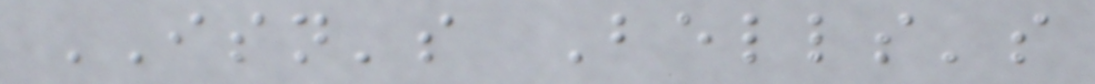ISN's Bells's
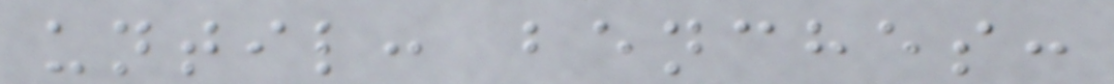until: benches:
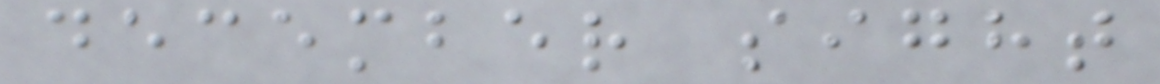december sight
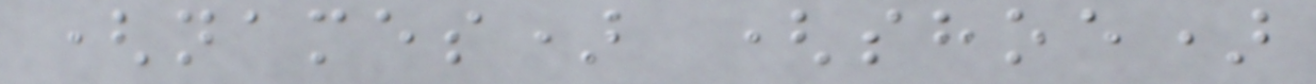(names) (shoe)
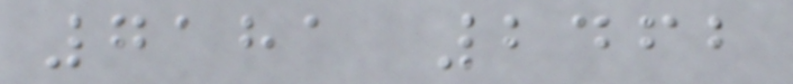7181 2462
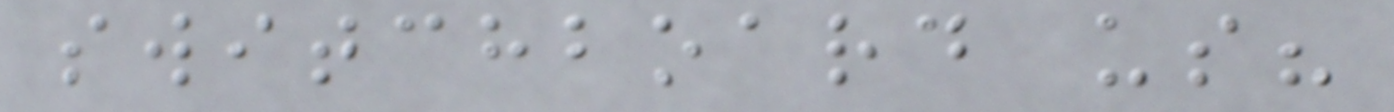switchboard us?
